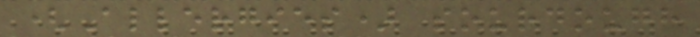(Allergies) sourdough
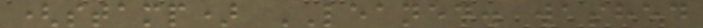(stamp) LEANED. washed
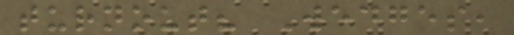turnout? Wedges,
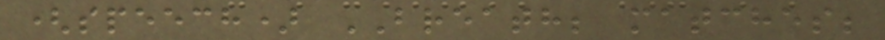(speech) BREATH; matches;
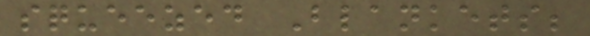squeezed Blankets;
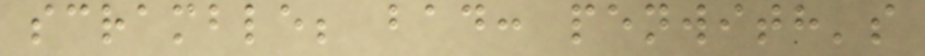scramble; bad: penwith's
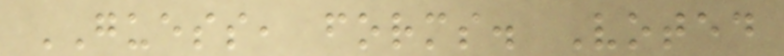GUESS, forms. Voted
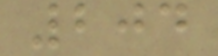204
